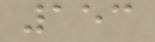153
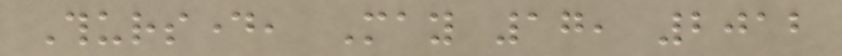Thursday, May 17, 2012
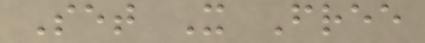Set It Free
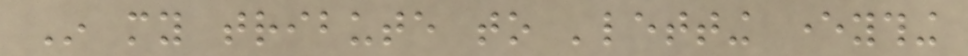In my tribute to 'letting everything
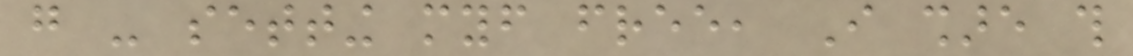go - setting myself free, I share this
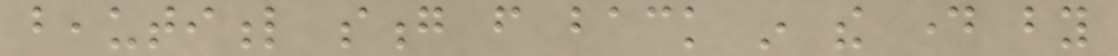beautiful song from back in the day by
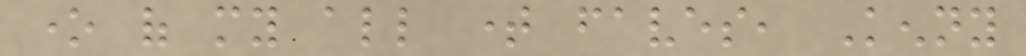one of my all time faves, Kenny
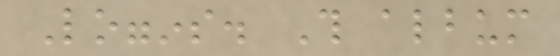Loggins. This album
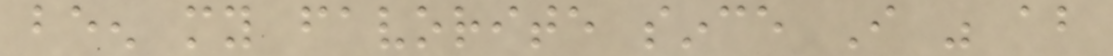been my favorite since I was about
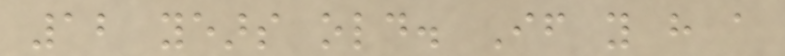12 years old. If you have a
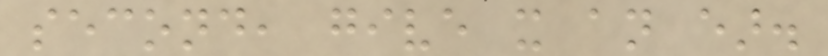second, give it an ear.
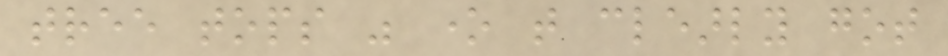tree tops was one that clearly got
